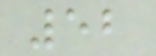52
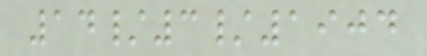14/3/1904
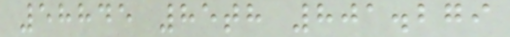58845 85th 801.279
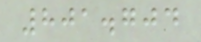801.704
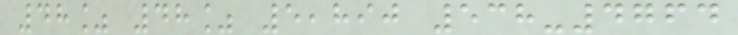48% 48% 5,890 538-4764
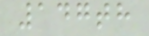147th
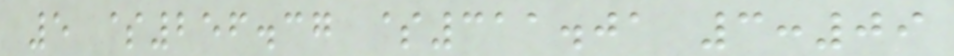5 $256.37 $311.01 3:09
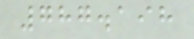787.198
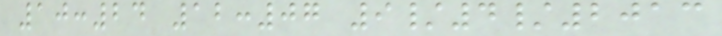10:24 12:07 9/4/2013
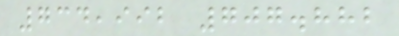734,992 707.882
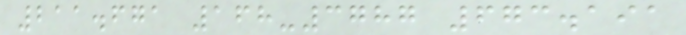211.671 168-3787 673.191
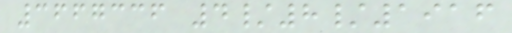3667336 4/8/1916
